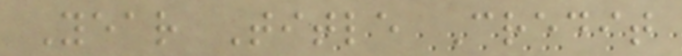Year Title Credit
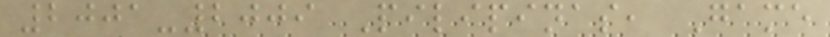2001-2009 Pilipinas, Game
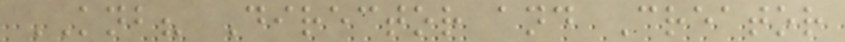KNB? Director and Creator
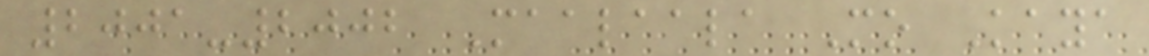2001-2002 Maalaala Mo Kaya
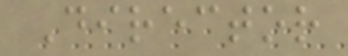Director
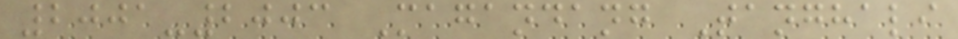2001-2003 Magandang Tanghali
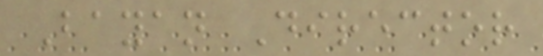Bayan Director
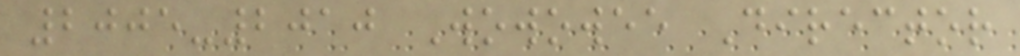2005-2010 Wowowee Director
